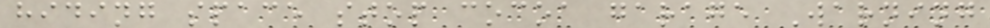hiding space stop cocoa garage Warning
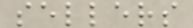sellers
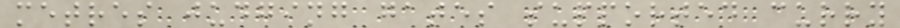metres judging gates supported curry
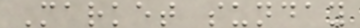Market sunday
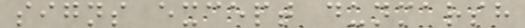signs except dunmarsh
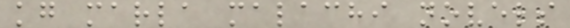kg marla malachi novels
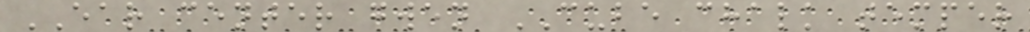EAR center gwen CUBE chalk temper
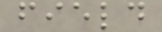field
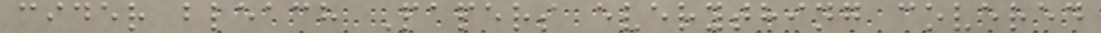cider bleach Papers everything covered
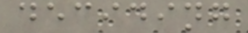deciding
